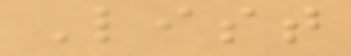List
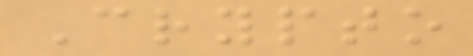Crypto
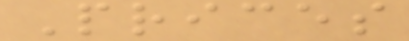Prices
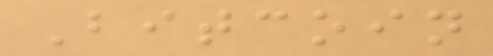Bitcoin
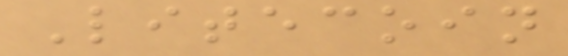Litecoin
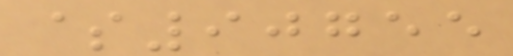$90755
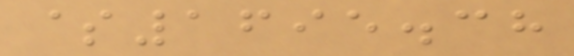$1695.38
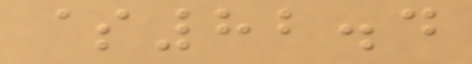$82.4
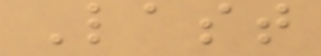Last
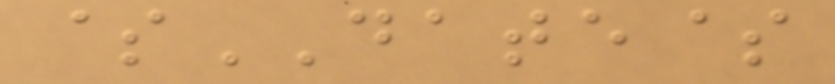$DATE$
